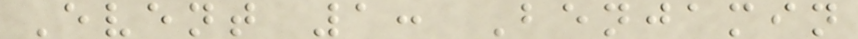Event 1: Benjamin
